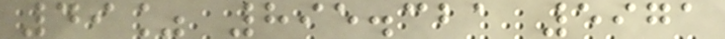49% 895.321 5971
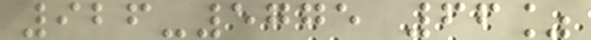926-5775 66%
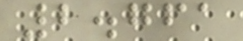2.761
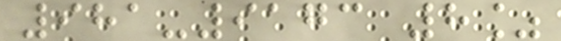981-9173 8%
